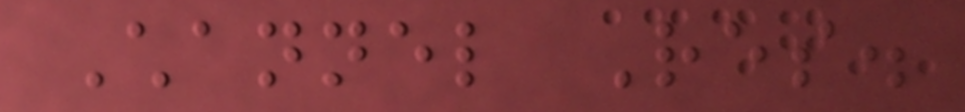Channel Res.
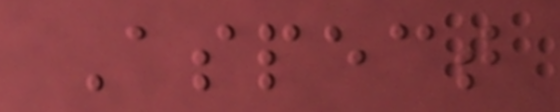Aspect
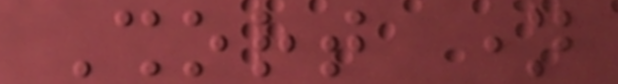Short name
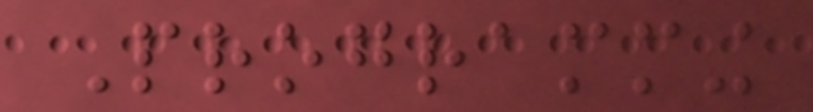Programming
